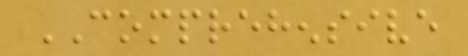COMPREHENSIVE
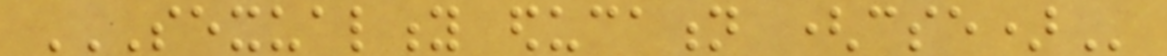SEXUALITY EDUCATION (CSE)
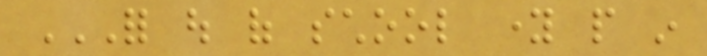FOR OUT OF SCHOOL YOUNG PEOPLE IN
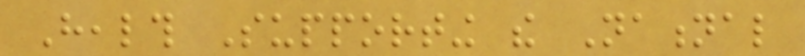Health Supporting the National
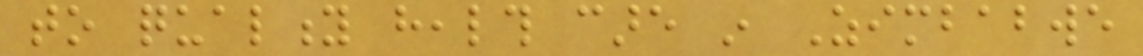to quality health care in Zimbabwe
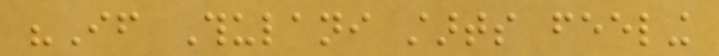"If Thulani starts feeling
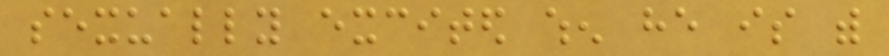sexually excited when he is with
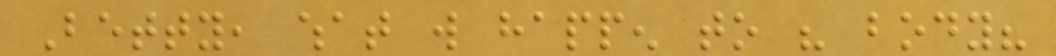Betty, what will happen to his body?
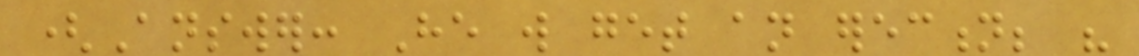(Answer: He will get an erection; his
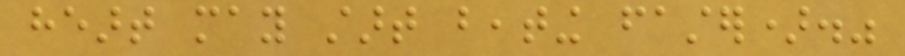heart may start beating faster)."
